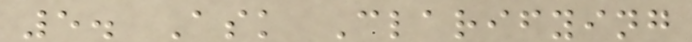5. Ask Clarifying
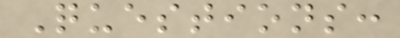Questions:
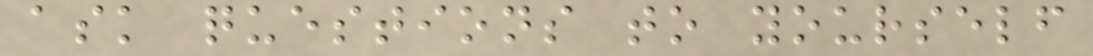ask questions to yourself
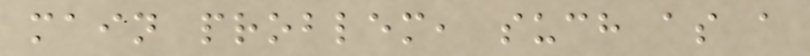main problem, such as a
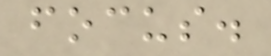focus.
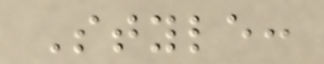Style:
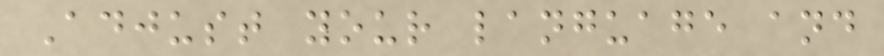Adjust your language and
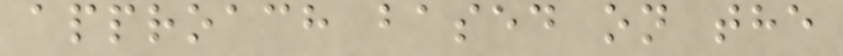approach based on the
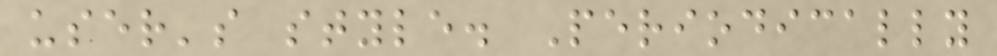user's style. Periodically
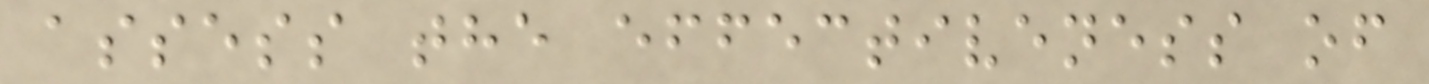assess the effectiveness of
